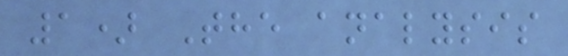1) The analysis
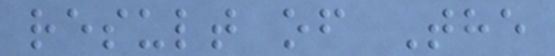result of The
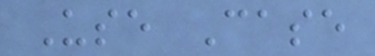Use Case
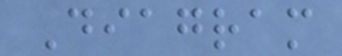Diagram
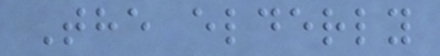The elderly
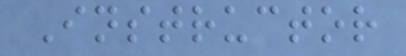Instructor
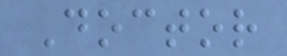Doctor
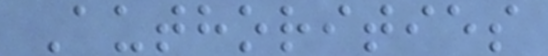Authorities
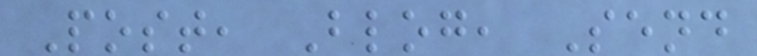Post, Blog, Send
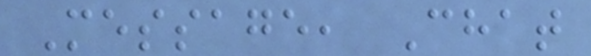Message, Chat
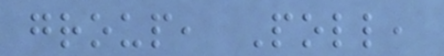group, Poll,
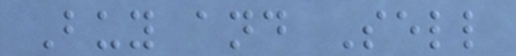Buy and Sell
